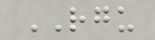RGU
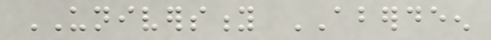UNIVERSITY ABERDEEN
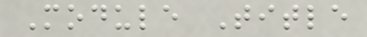Module Title
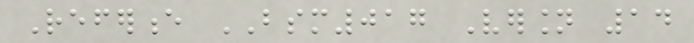Reference BSM017 Version 14
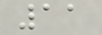11
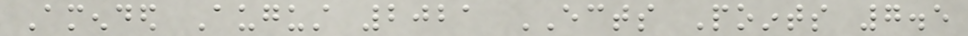Amended August 2021 ECTS Points 7.5
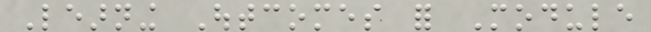Learning Outcomes for Module
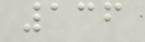136
